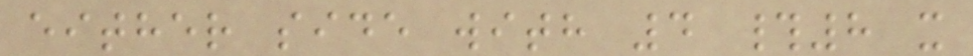either side with 4 #8 x
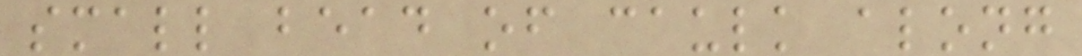small bead of caulk along
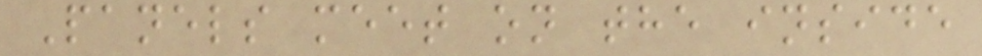Panels meet on the inside
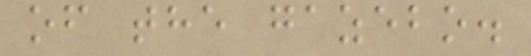of the gazebo.
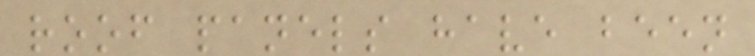roof panels have been
